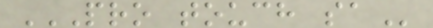PRO TOUCH SA
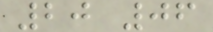20 06
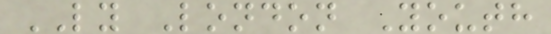LY London Youth
